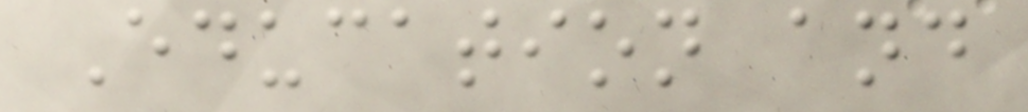Education and
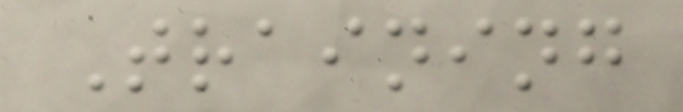Training
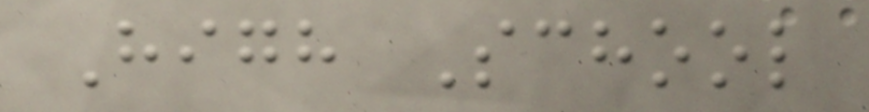High School
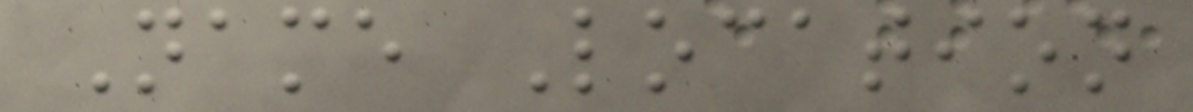Name Location
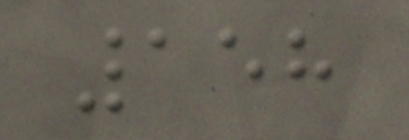158
